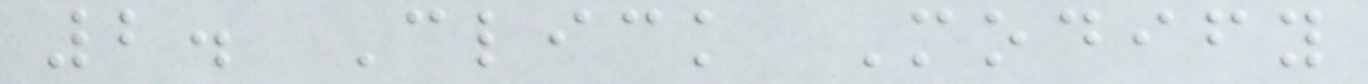2. Click Modify
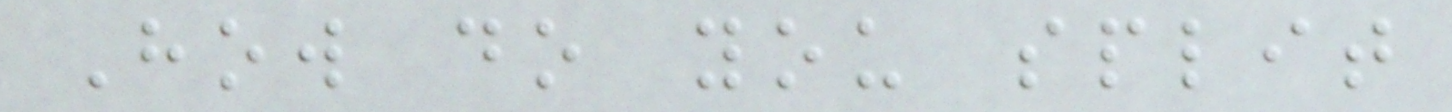How do you split
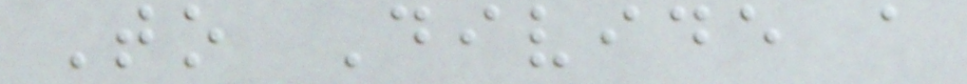To Divide a
